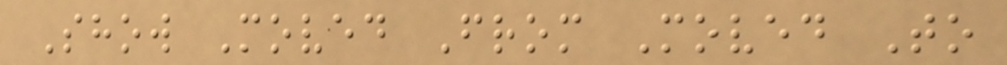Show Moved From Moved To
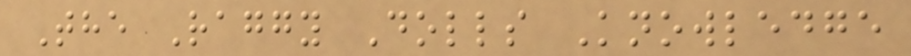The Raggy Dolls Knowledge
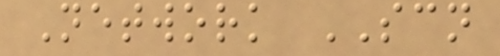Network SCN
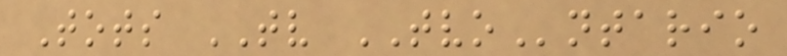Tots TV TVOntario
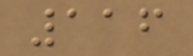116
